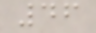46
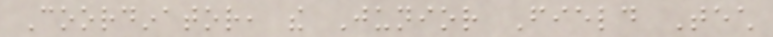Coordinator, the Junior Field Tech
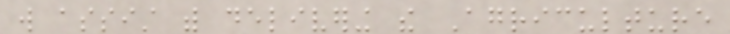will assist with delivering the Agriculture
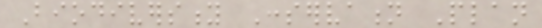Biodiversity Conservation Plan
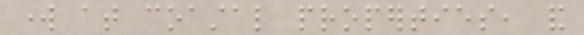work at coastal properties, and
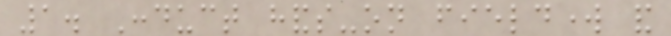1. Conduct hands-on fieldwork and
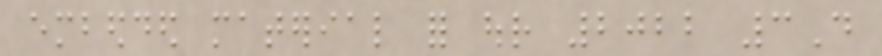embedded material for our 2022 3D
